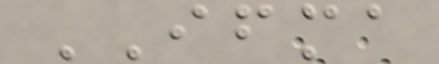IFMA
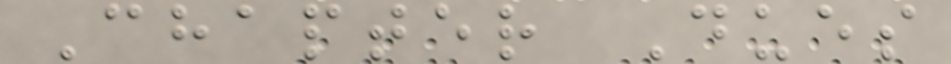Chapter Dues
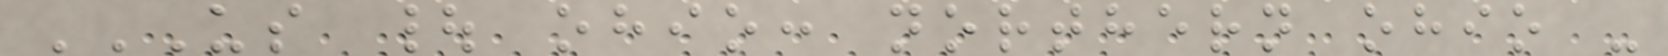US | OHIO: NORTHERN OHIO -
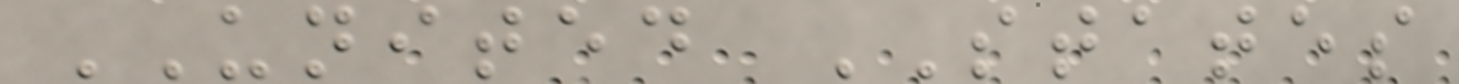UNITED STATES
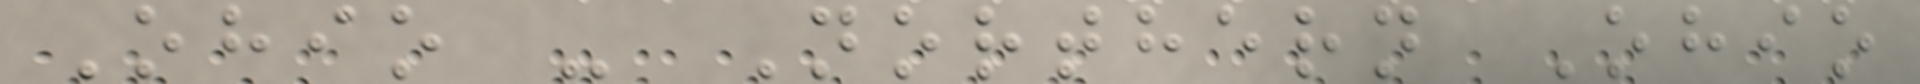Ohio - Northern Ohio
